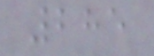285
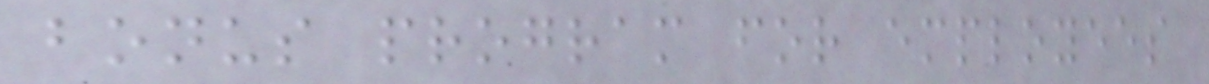bonus program for employees
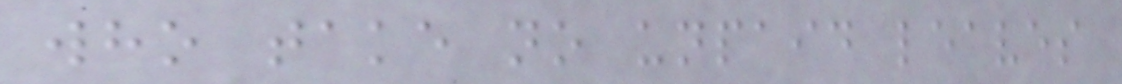who take no unpaid leaves
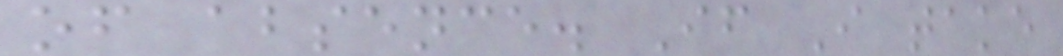of absence. If I take
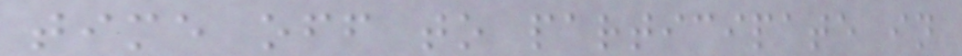time off to participate in
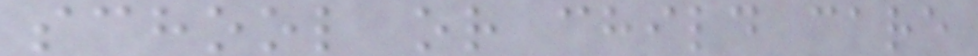school or child care
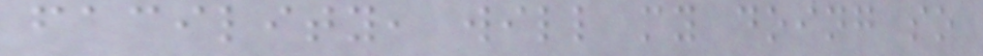facility, will my doing so
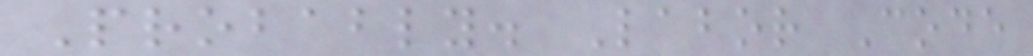Probably. Labor Code
